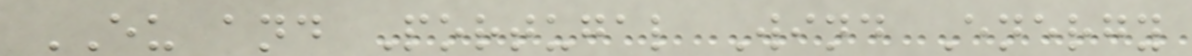EU and Portugal Wind Energy
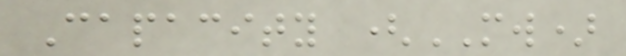Capacity (MW)
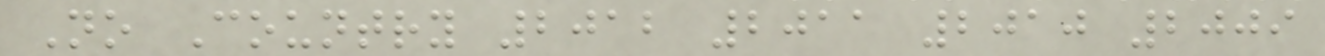No Country 2012 2011 2010 2009
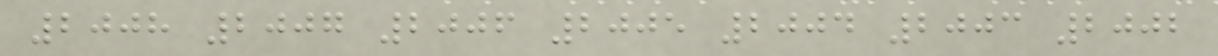2008 2007 2006 2005 2004 2003 2002
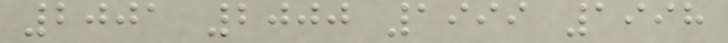2001 2000 1999 1998
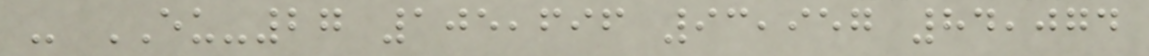- EU-27 105,696 93,957 84,074
